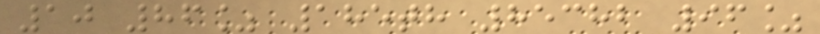10 86% 185th 85382 96%
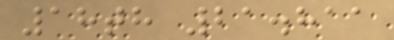18th 21.811
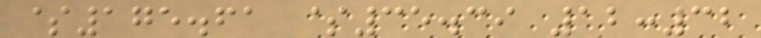$175.61 $35.39 12:32
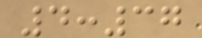4:37
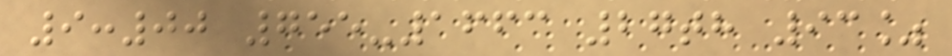9:00 755-1663 27th 93%
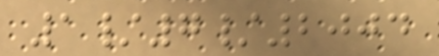1/7/2004
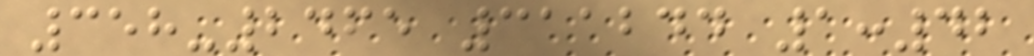358-2465 311244 1:42
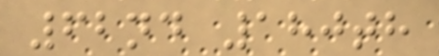62nd 180th
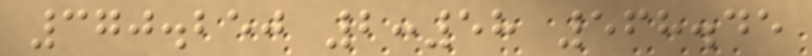370.250 2:58 568.45
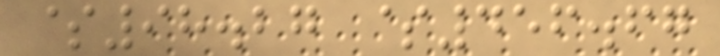$98.27 $456.67
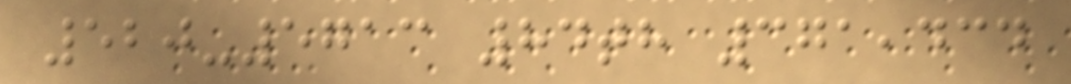520-5713 84th 371,434
